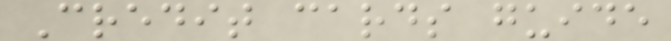Credit cards guide
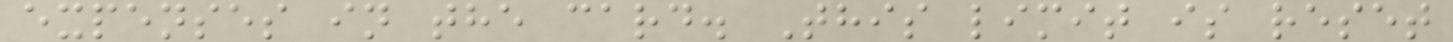expenses in the card. This limit is reset
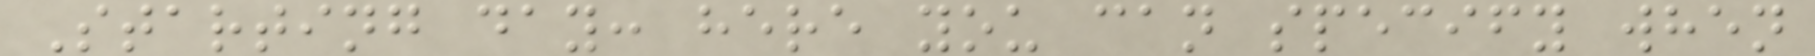Starting day: here you can specify when
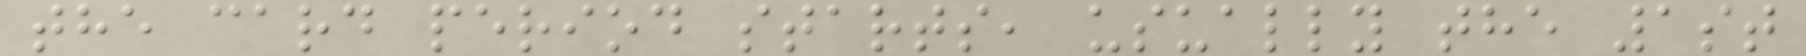the card period starts, usually the 1st
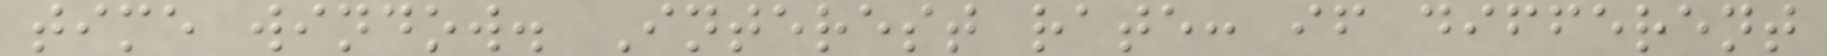time window. Interest rate: if different
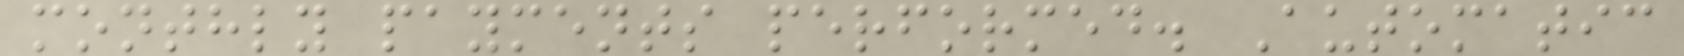monthly payments performed. Automatic
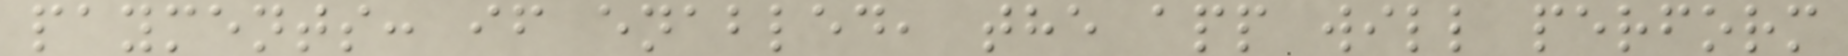payments: if enabled, the app will perform
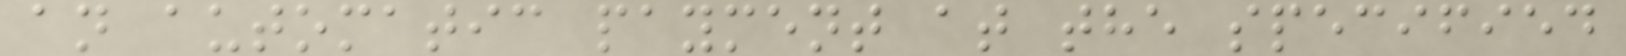an automatic payment at the specified
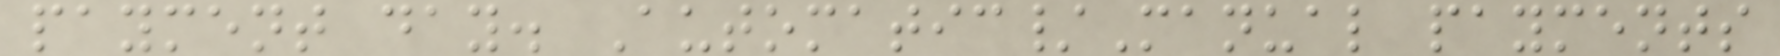payment day. Automatic/Manual payments
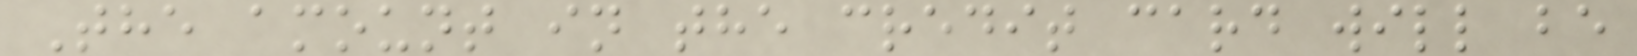The amount in the credit card will be
